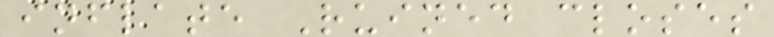inflate Ruined closes
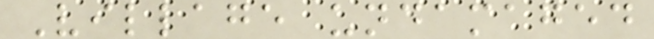Village undamaged
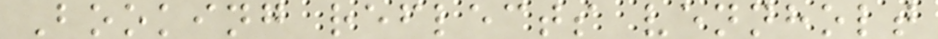Booking reflects vennholt
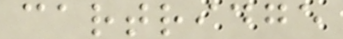cartridge
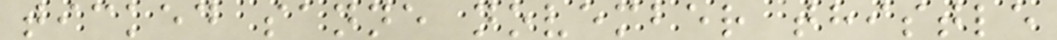ticked sanne november thistle
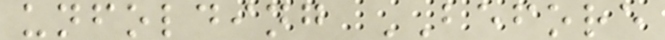unfolding BEFORE
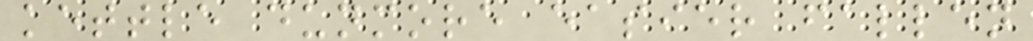kettle dunmore easier fallen
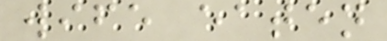wife eaten
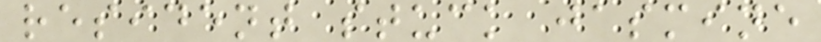resident stuck jasmine
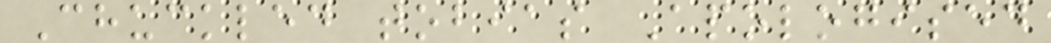Chuckled tobias Apologised
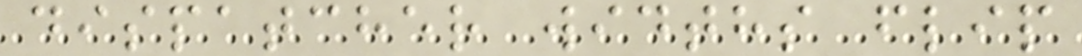dispatcher widths flip
